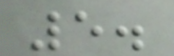5.
